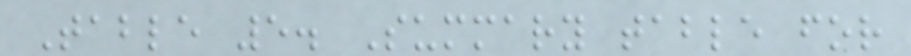Table 5. Summary table for
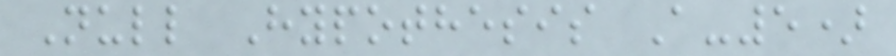Null Hypothesis A-5)
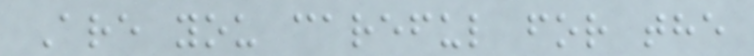Are you careful for the
